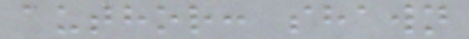author: shawn
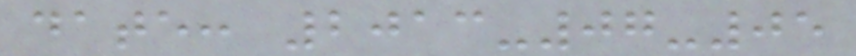date: 2013-07-05
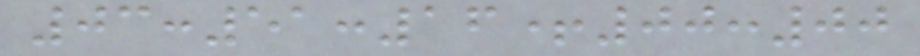03:51:16+00:00
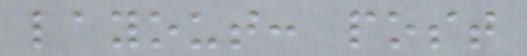layout: post
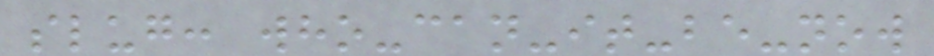slug: who-can-it-be-now
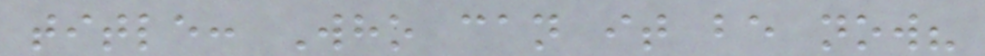title: Who can it be now?
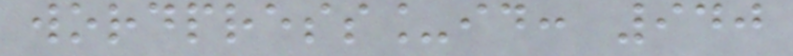wordpress_id: 940
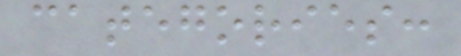categories:
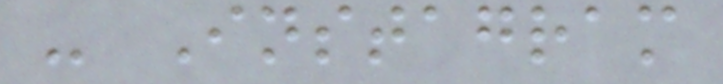- Instagram
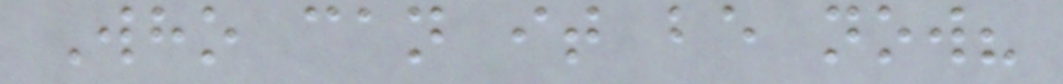Who can it be now?
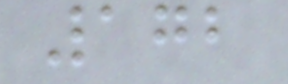172
